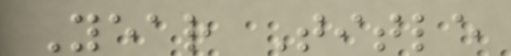Year Title
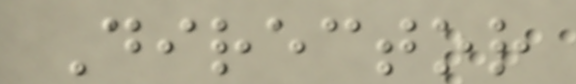Director
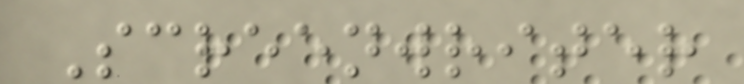Screenwriter
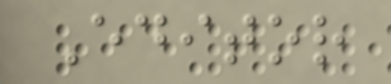Editor
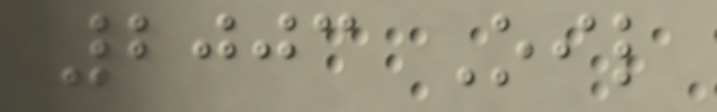2003 Oil
